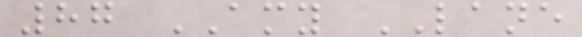87 AMY LANE
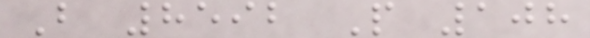B 8592 P 108
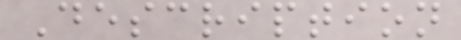Description
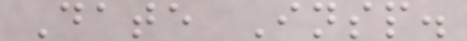Date Insp.
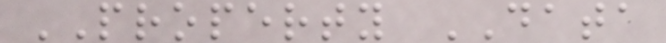PROPERTY DATA
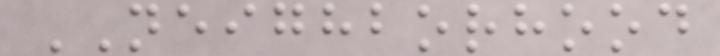NEIGHBORHOOD
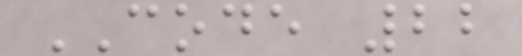CODE 22
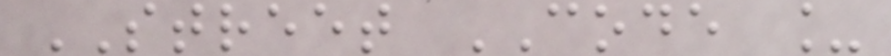STREET CODE _
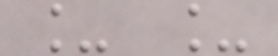_ _
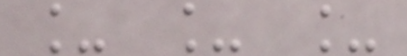_ _ _
